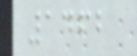1462
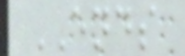ENDS
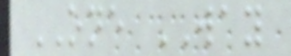ONE WAY
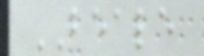BEALE
